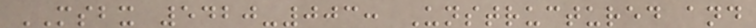MSBX 5420-003: Unstructured and
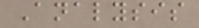Analysis
